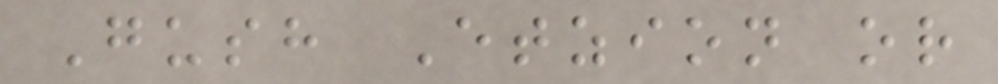Gush Etzion or
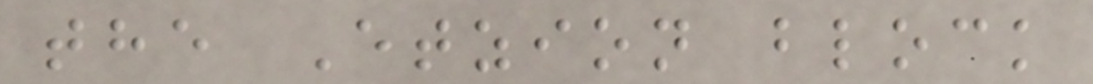the Etzion block
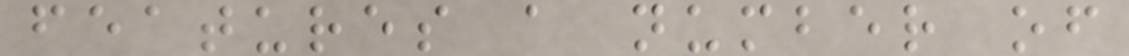features a number of
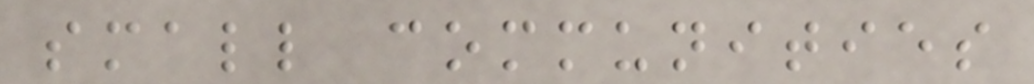small communities
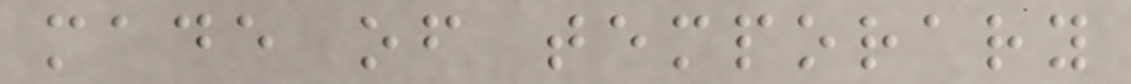made of temporary
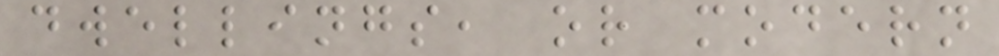dwellings, or modern
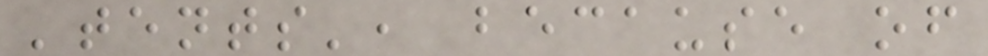'tents', because of
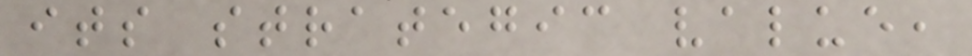its strategic value,
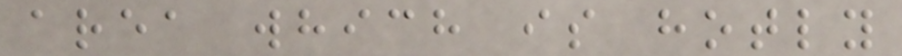area which is hotly
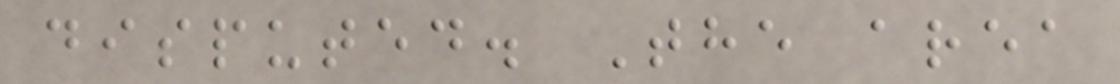disputed. The area
